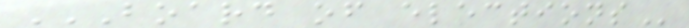BOARD OF ELECTIONS
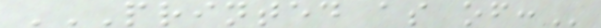PRINTED AS OF:
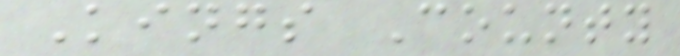Kings County
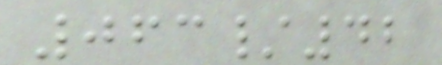063/42
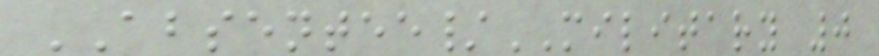ABSENTEE/MILITARY 0
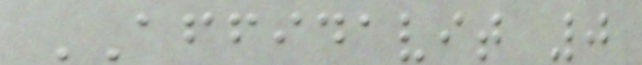AFFIDAVIT 0
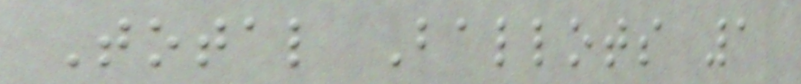Total Ballots 1
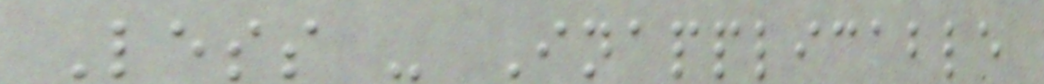Less - Inapplicable
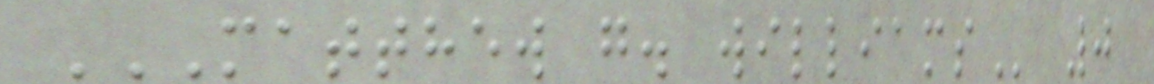MATTHEW G. WILLIAMS 0
